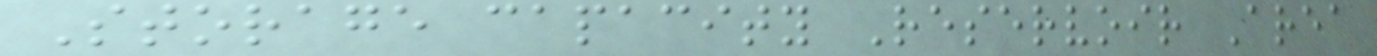Storage capacity Reservoir Area
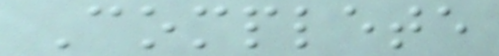Complete
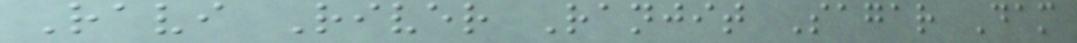Ravi River Ranjit Sagar Dam
